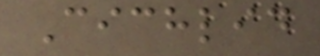Cichlid
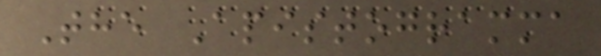The Apistogramma
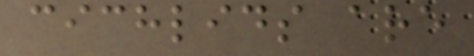cichlids are
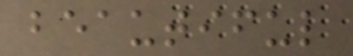beautiful
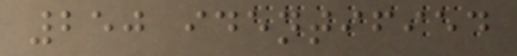250 identified
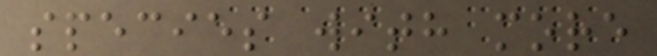species with more
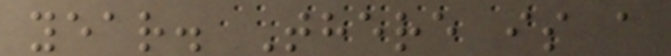year. There is a
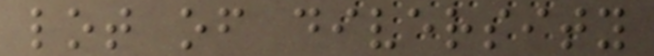lot of diversity
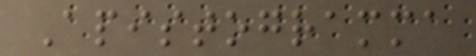Apistogramma
